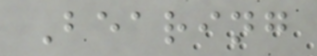Bearing
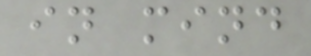in mind
